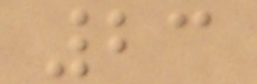23
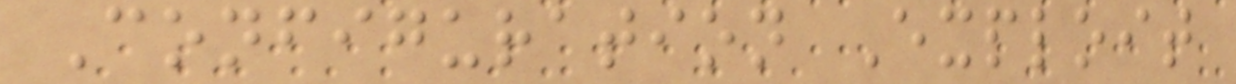Configuration Exploit
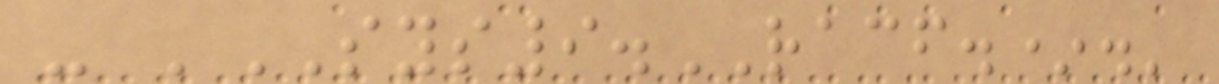- 'SYS9.RACF.*.'
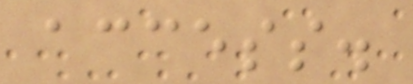access.
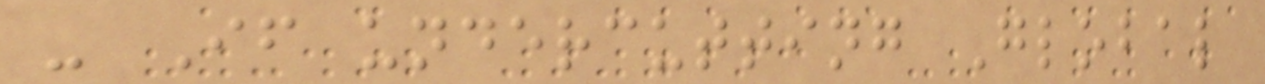- If undercutting Global
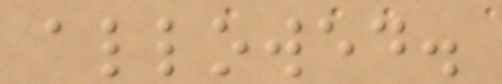allowed.
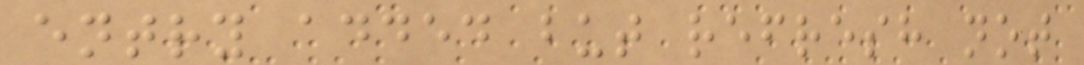entry added but refresh not
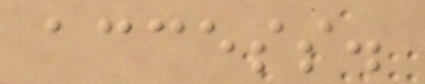access.
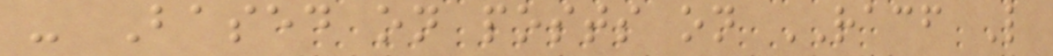- Based on posts on RACF L
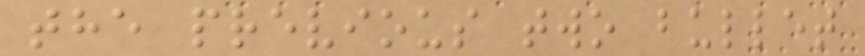the previous two bullet
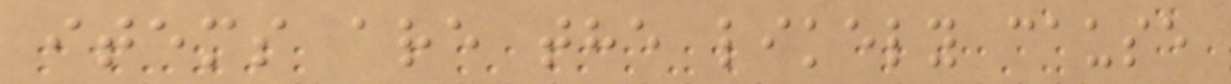items are the likely cause
